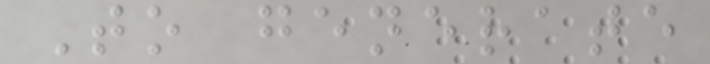To generate
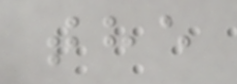the
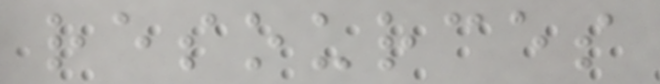resources
